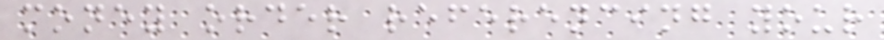money order referencing your
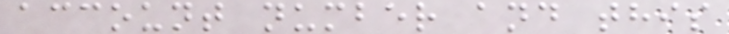account number and this
